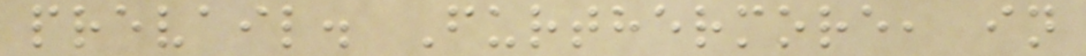prevail. Furthermore, in
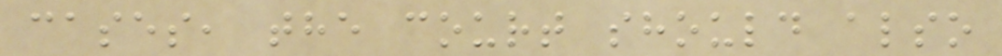cases, the court should also
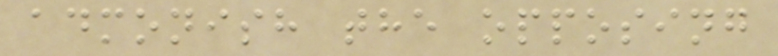admonish the opposing
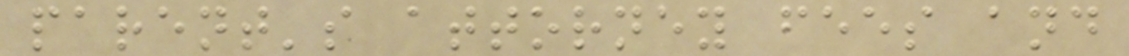parent's attorney fees and
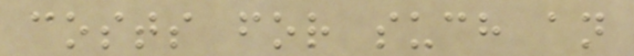costs for such an
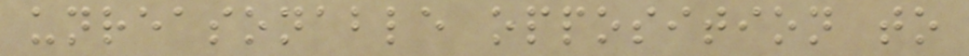unreasonable opposition to
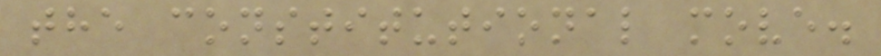the constitutional move.
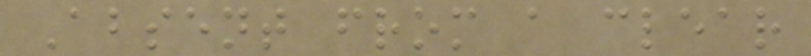Absent from a clear
